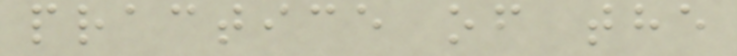practice of the
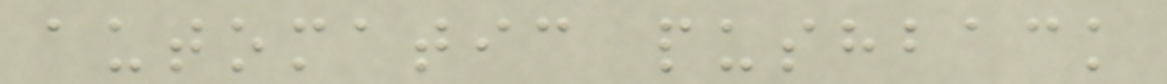automatic pushback
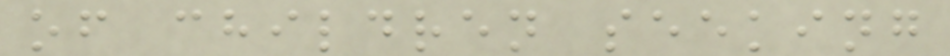of children seeking
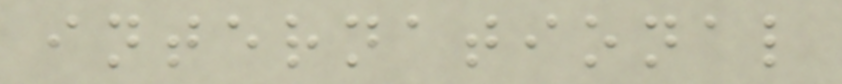international
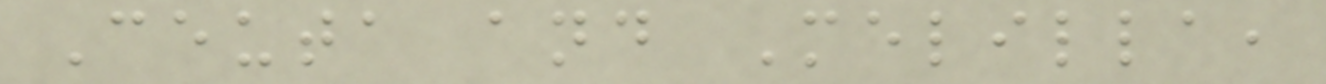Ceuta and Melilla,
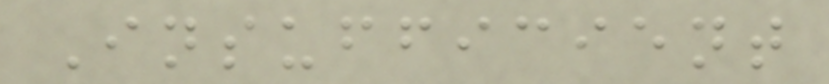Insufficient
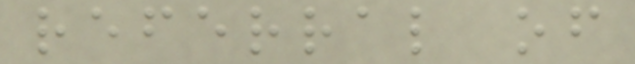referral of
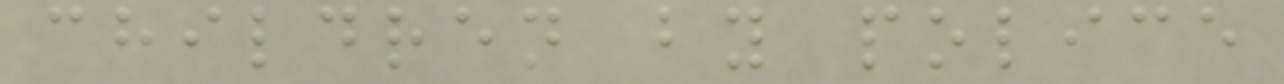children by police
